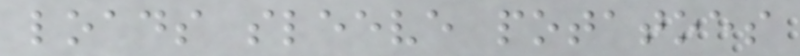loads sleeve potatoes
